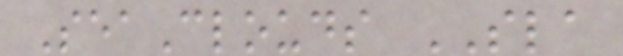SeaClouds SLA
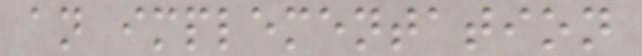an implementation
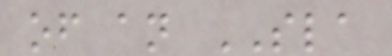of an SLA
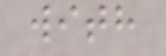with
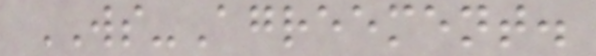WS-Agreement.
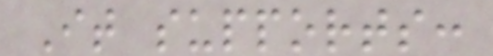It supports:
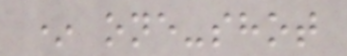* one-shot
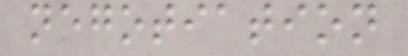negotiation
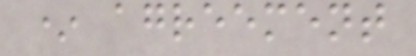* agreement
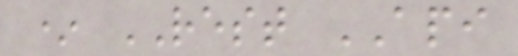* REST API
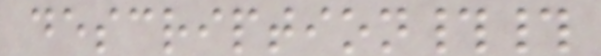description##
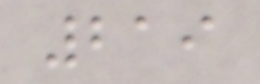219
